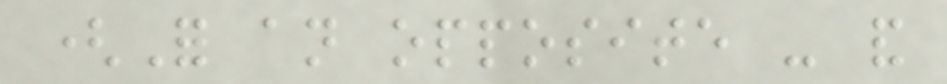(For an opposite - and
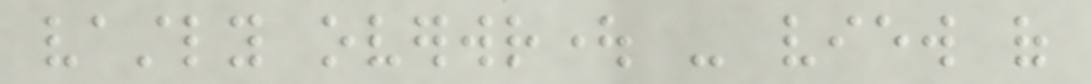vastly overwrought - view of
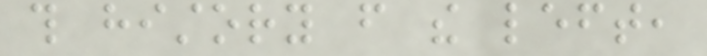this history from the left,
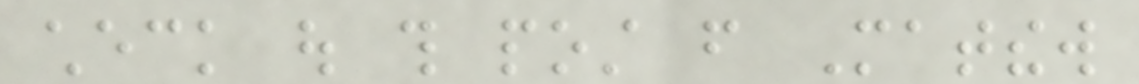check out this post from Matthew
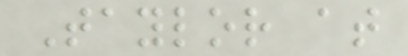Taylor at
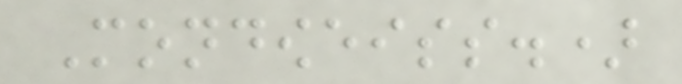Mondoweiss.)
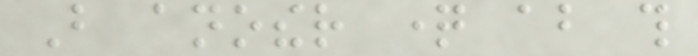But another question about this
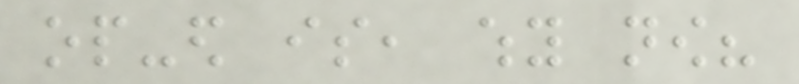op-ed is, why now?
